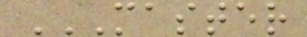MASTER
